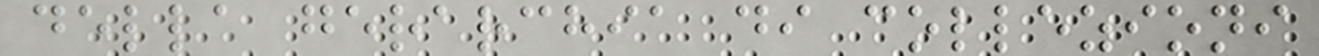della gerarchia di collezioni
